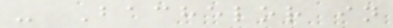- Bachelor in
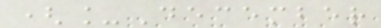(_December
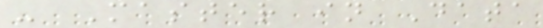- Master in Data
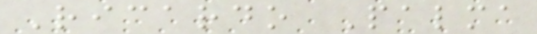Ricardo Palma
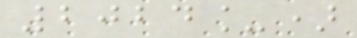2024_)
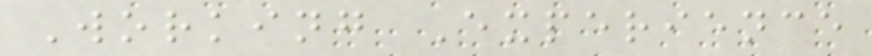Working Experience
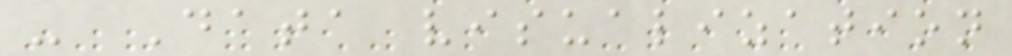- Data visualization
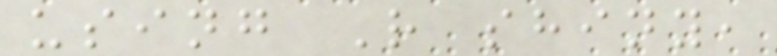using R shiny,
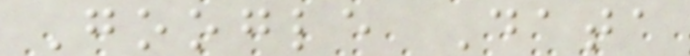Google Data
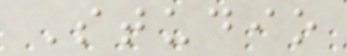Studio
